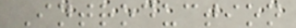Introduction
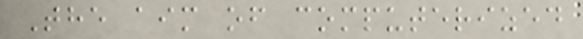The aim of computerized
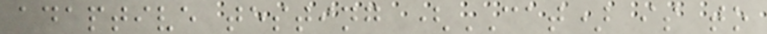adaptive testing (CAT) is to
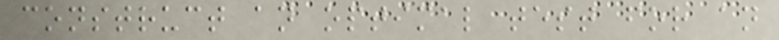construct an optimal test for an
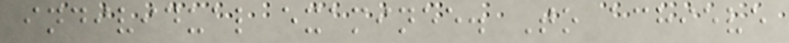individual examinee. To achieve
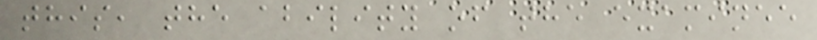this, the ability of the examinee
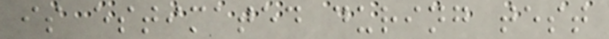is estimated during test
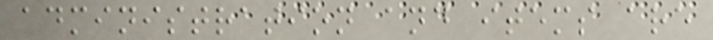administration and items are
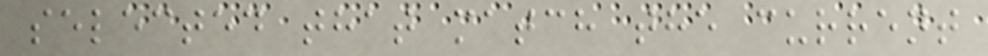selected that match the current
